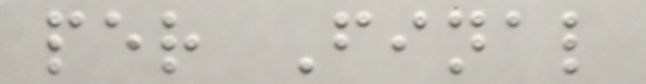per Final
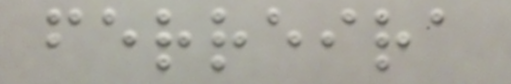ferreira
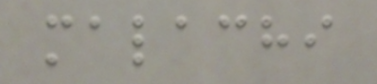malachi
